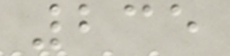235
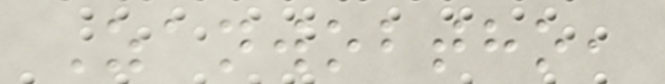Zanwobtho,
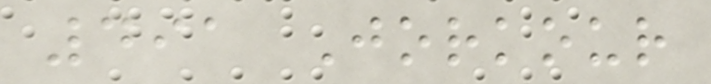491 Jorkour
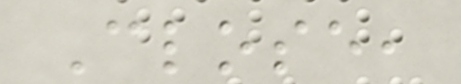Close,
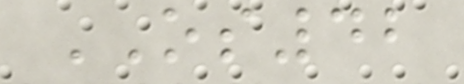OS42
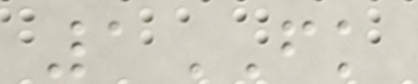1FK
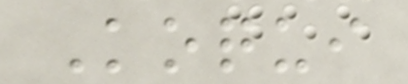Koqui
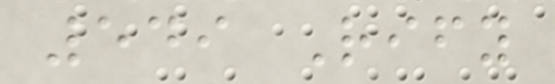549 Rify
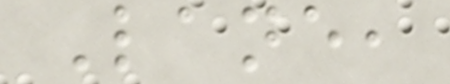Lane,
